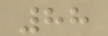88
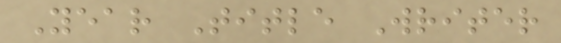Year Title Writer
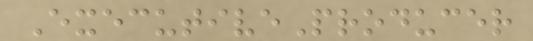ExecutiveProducer
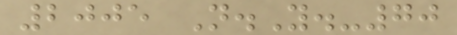2005 N.Y.-70
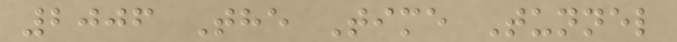2006 The Time Tunnel
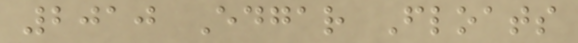2010 Edgar Floats
